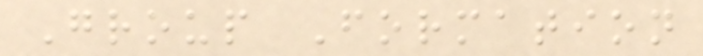Group Formation
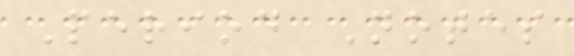Period Notes
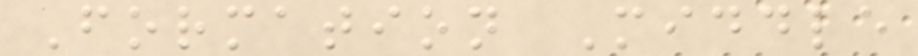Formation Middle
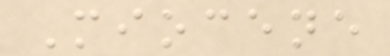Miocene
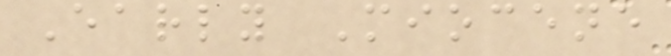Early Miocene
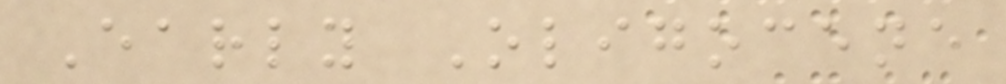Early Oligocene
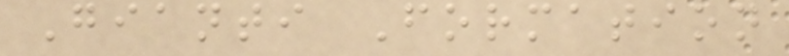Gianti Formation
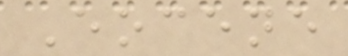Eocene
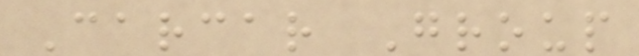Carcar Group
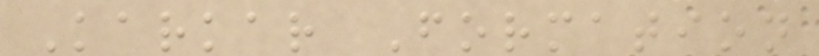Karkar Formation
